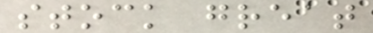stock great
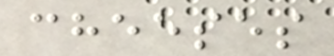cheeses
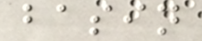basin
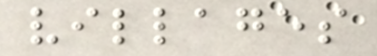villages
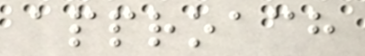approach
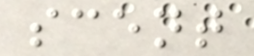scent
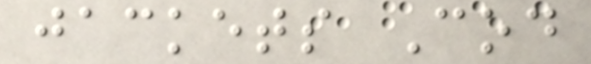jackets Cod
